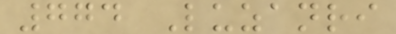774 Luzanri
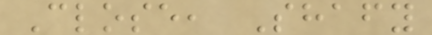Close, Shafy
